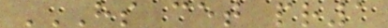HS CET PR1
